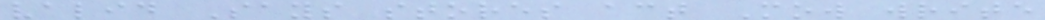valid Says stores act Mow write
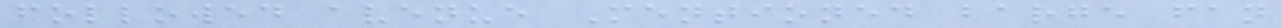followed avenue Mentioned barge fan
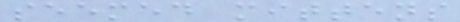seemed mittens
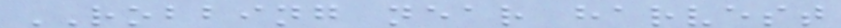ROBBING near harvest
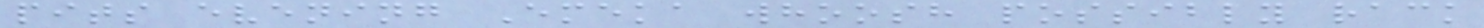pits evening Emeka whoosh possibly rack
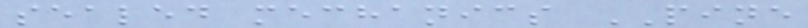sealed mechanics PINE
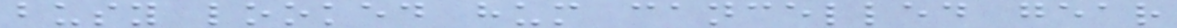busy looked hum cancelled gear
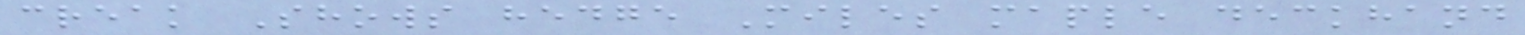creak Shows hedge Miles maple deckhand
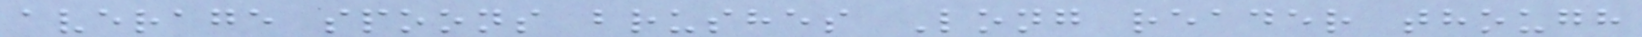average spoons brushes Long reader though
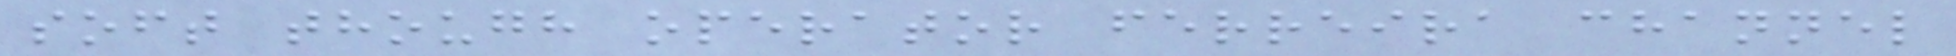soft though operator ferreira channel
